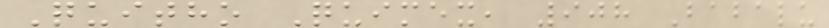Quitho Quimex, 908 Babalu
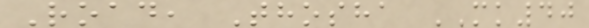Road, Thosha MK40
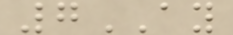7AY
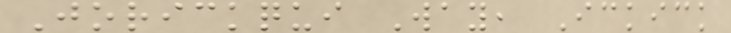Jorickqui Way, Ickick
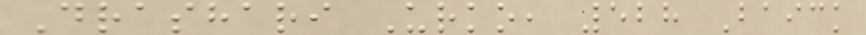Drashari Urko, 528 Baick
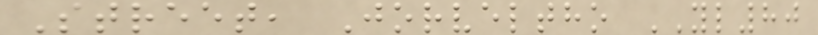Street, Jorveltho YL80
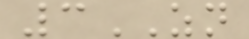3ZN
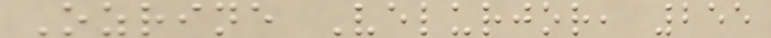Ozrine Velurjor, 255
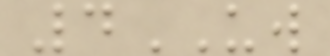4UW
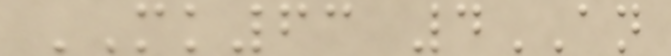MK63 4AN
